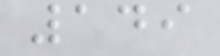149
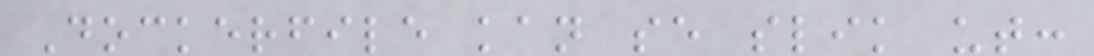Dockerfile kan se slik ut:
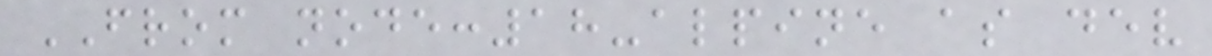FROM node:18-alpine as dev
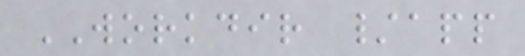WORKDIR /app
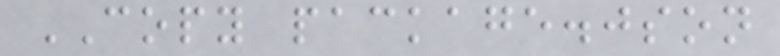COPY package.json
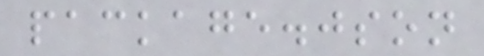package.json
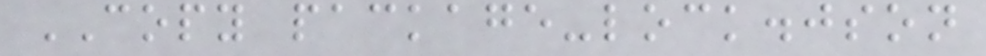COPY package-lock.json
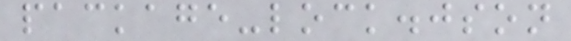package-lock.json
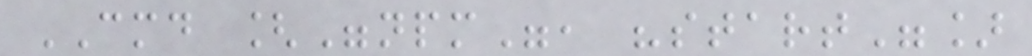CMD ["npm", "start"]
